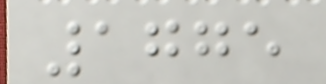1775
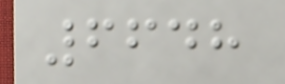6648
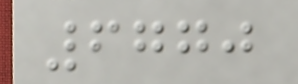6770
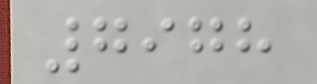7978
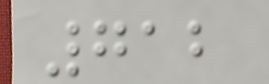712
